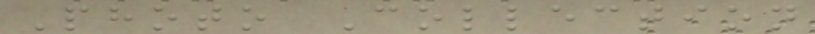Photo Collection
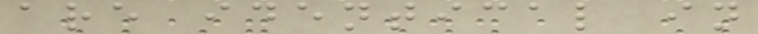are identical in
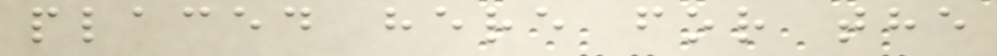placed here for the
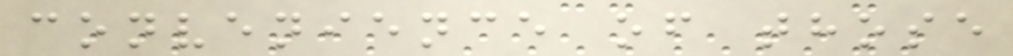convenience of those
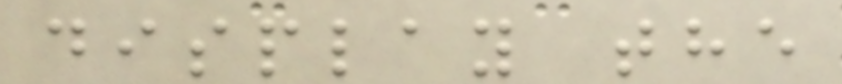display the
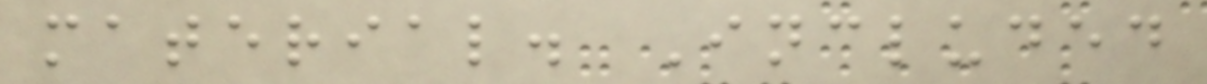material. Included
